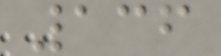136
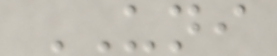UNI
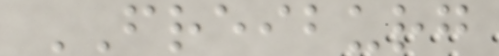FREIBURG
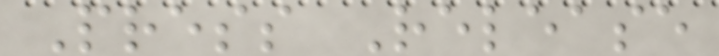Press Release
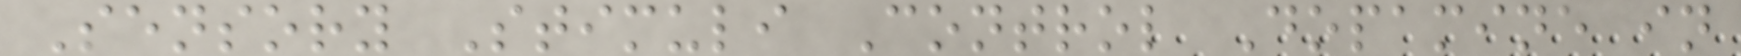Sensory Stimuli Control Dopamine in
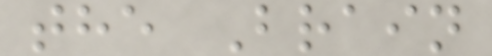the Brain
